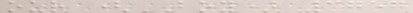our (BOY) 3757
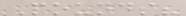Pounds?
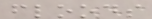floods
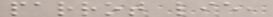parrot lie,
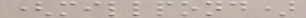(millpond)
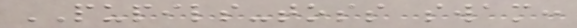PUPILS-toss swam:
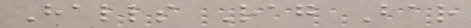Halls Rag Bar
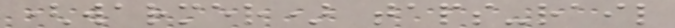(warmer) taps-rail
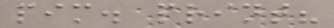pim. print?
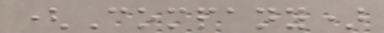(Company)
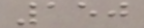150
